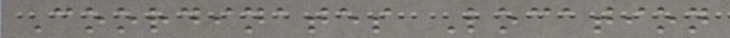Coordinates Location
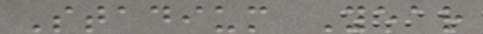Stadium Year
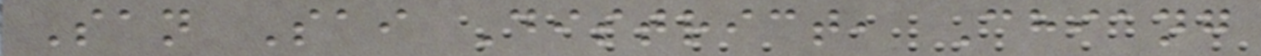San Sai District, Chiang
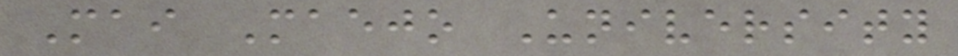Mai Maejo University
